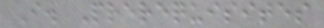I. Prerequisites
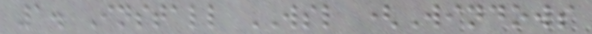1. Install WSL (Windows
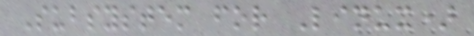Subsystem for Linux)
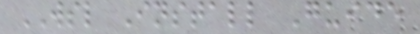WSL Install Guide
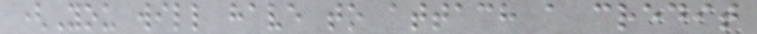(You will have to attach a credit
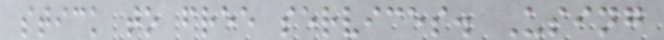stick to free services. Using
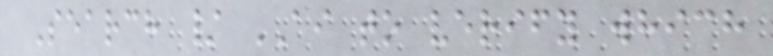Search / AI to verify which
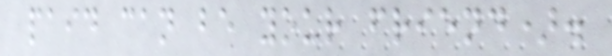paid can be your friend).
